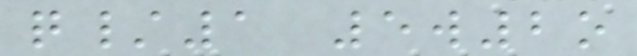q/1 5w2o
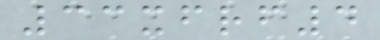33xfrf4
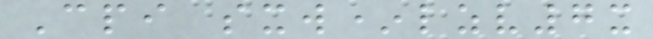Cpi sxw*lzv7x
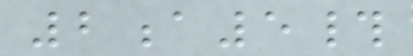2a5#
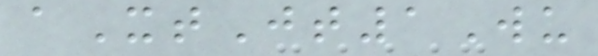aXtJt1Wu
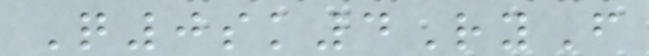Q0sk4RyF
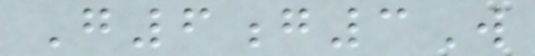G6g3W
